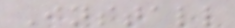Install
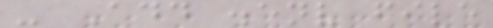- Add .env file
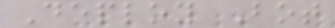Deploy Bot
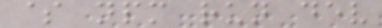$ npm run dev
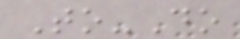To-Do
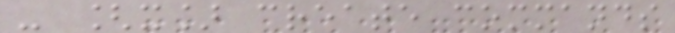- [x] create commands
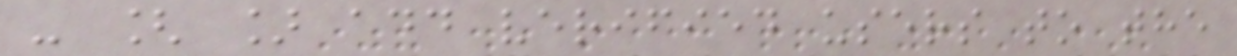- [ ] add verified users to the
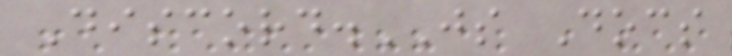Discord.JS Docs
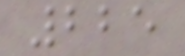225
